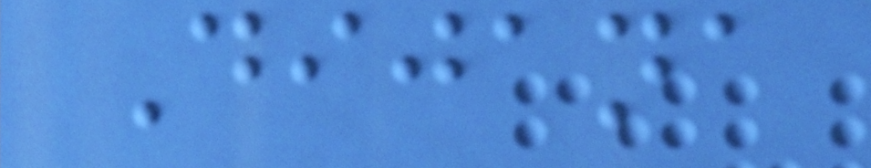Dijana
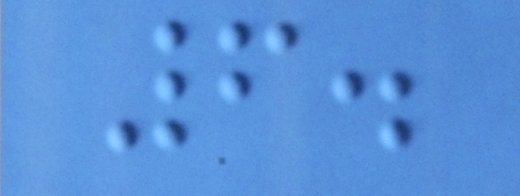6.
